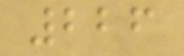226
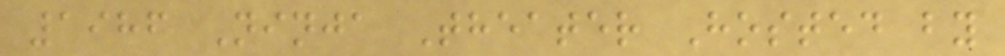1986 Ninja Theater Hosted by
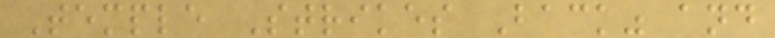Temple Strikes Back" and
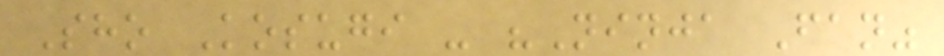Sho Kosugi - "Ninja Fan"
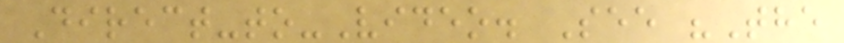Direct-to-Video. See "The
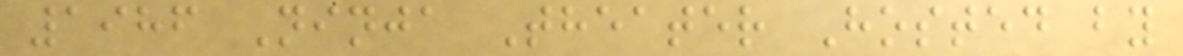1986 Ninja Theater Hosted by
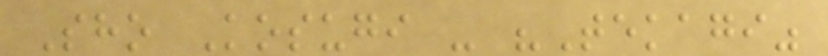Sho Kosugi - "Tekagi"
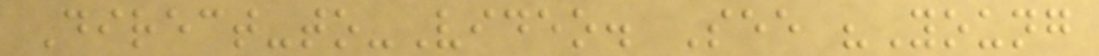Direct-to-Video. See "Young
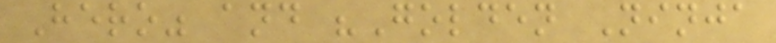Hero" and "Golden Ninja
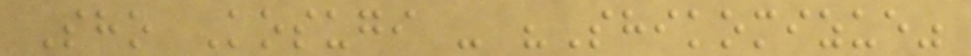Sho Kosugi - "Shikomizue"
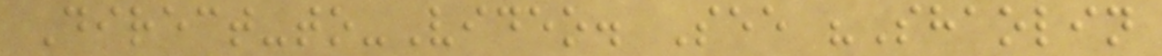Direct-to-Video. See "Shaolin
